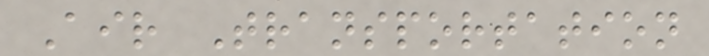Air Transportation
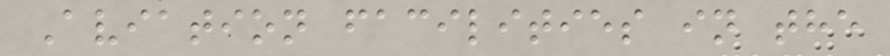Aviation facilities in the
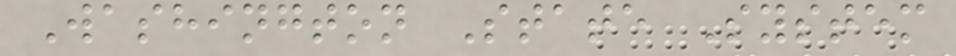Washington State System
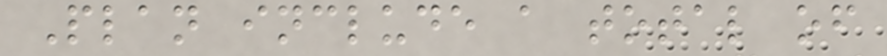Plan include a total of
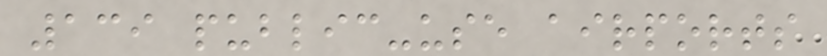139 public-use airports
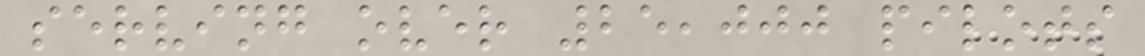serving over 25,000 pilots
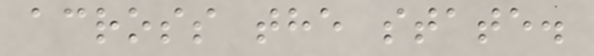across the state.
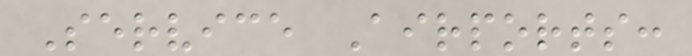Service Airports:
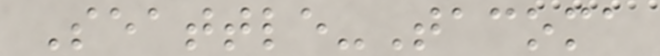Seattle-Tacoma
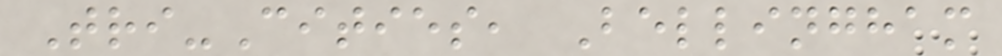Tri-Cities, Bellingham
